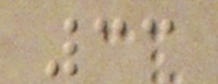33
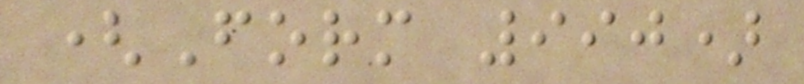(Form 990)
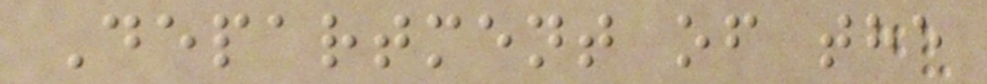Department of the
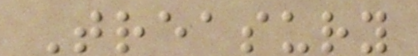Treasury
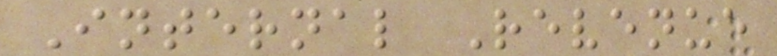Internal Revenue
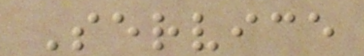Service
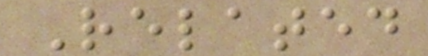Related
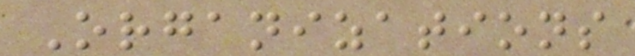Organizations
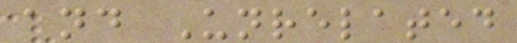and Unrelated
